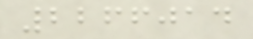2266014
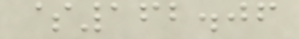$162.06
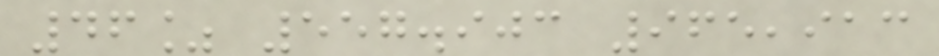46% 557.903 965,913
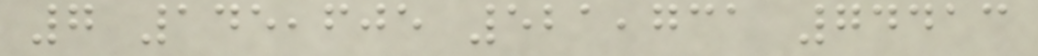7 145,605 521,731 74413
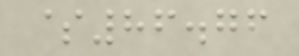$86.76
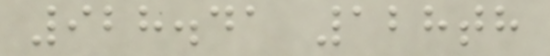928.41 128th
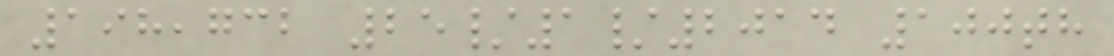198,732 25/1/2014 100th
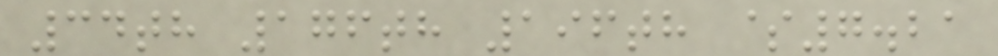34th 176th 196th $7.21
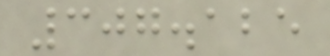307.125
